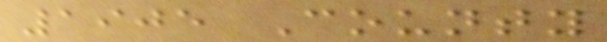1905 County
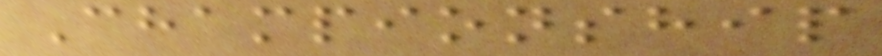Championship
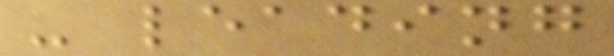- leading
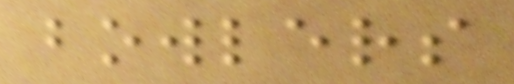bowlers
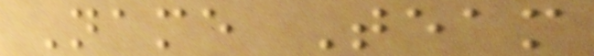Name Team
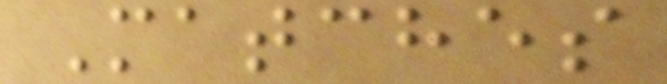Matches
